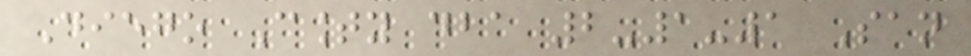Diego County dba 2-1-1 San
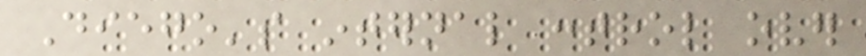Diego's internal control over
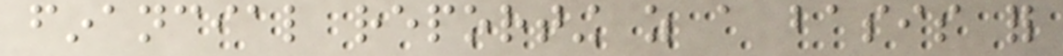financial reporting as a basis for
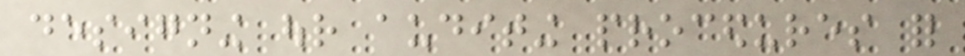designing our auditing procedures for
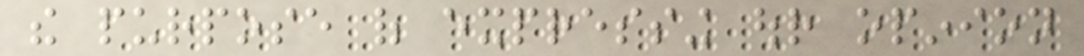the purpose of expressing our opinion
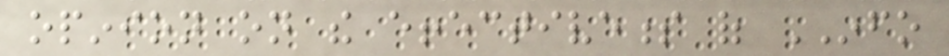opinion on the effectiveness of INFO
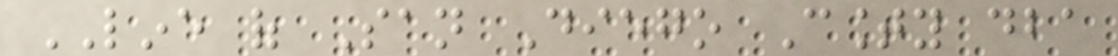LINE of San Diego County dba
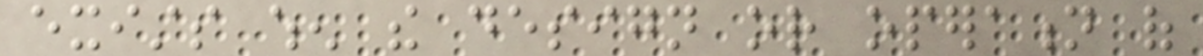exists when the design or operation of
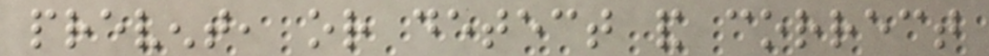prevent, or detect and correct
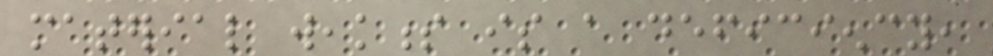material weakness is a deficiency,
